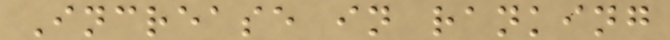Increase in ranking
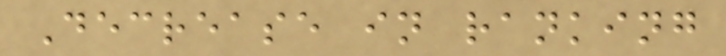Decrease in ranking
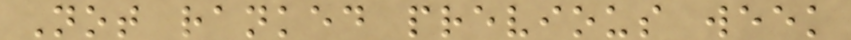Not ranked previous week
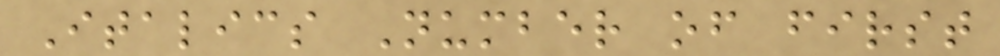Italics Number of first
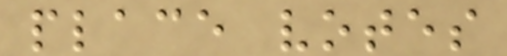place votes
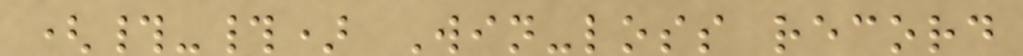(#-#) Win-loss record
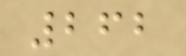262
